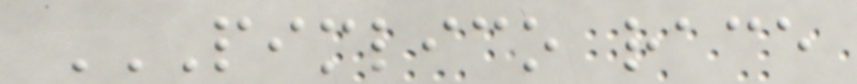PIMLICO RACE
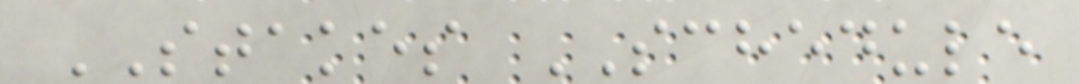STAKES SCHEDULE
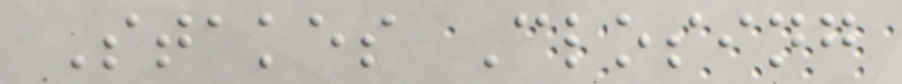Stakes Closing
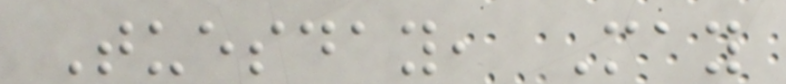Tuesday, May
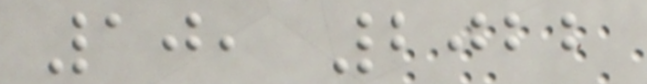10, 2022
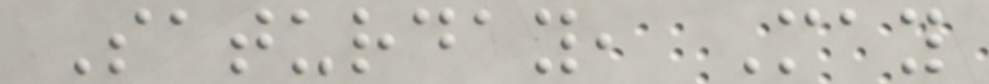Saturday, May
